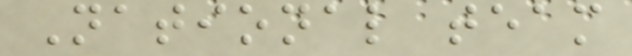National team
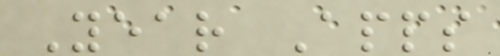Year Apps
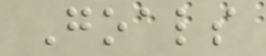Goals
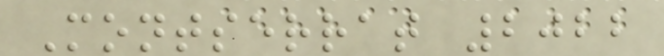Montserrat 2022
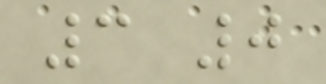3 0
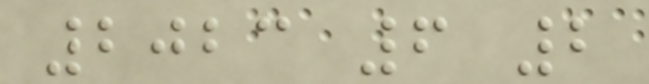2023 6 2
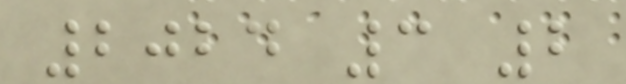2024 3 2
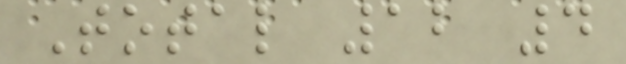Total 12 4
